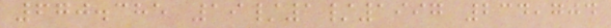670.385 19/1/1997 234,704
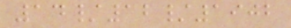14/12/1902
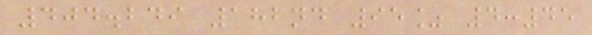404.249 182nd 95% 4:45
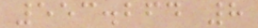553.264 8
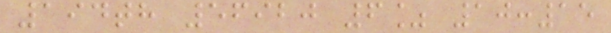194th 56920 6% 10:15
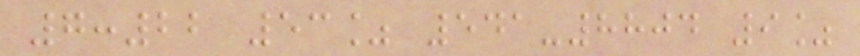7:22 53% 541-8804 9%
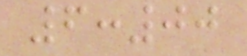6:00
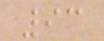93
